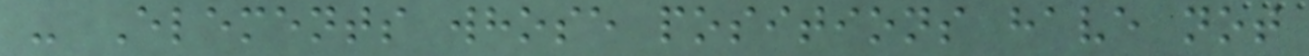- Elements whose positions have not
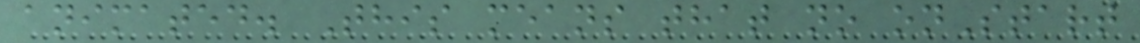animated. This means that no onStart
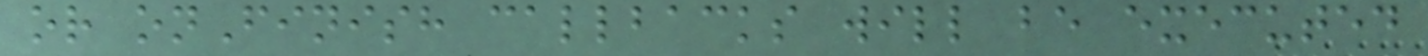or onFinish callbacks will be executed
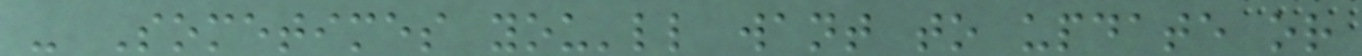- Sometimes you'll want to update or
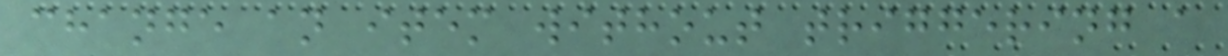change an item without triggering a
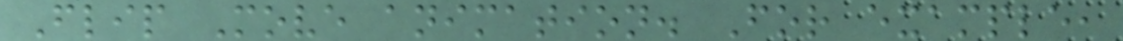Flip Move animation. For example,
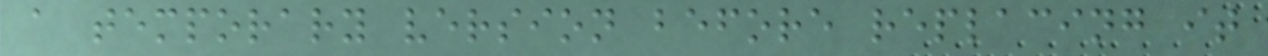a temporary version before replacing it
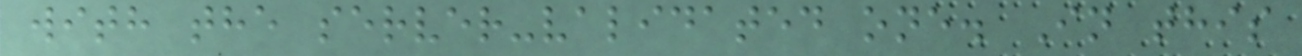with the server-validated one. In this
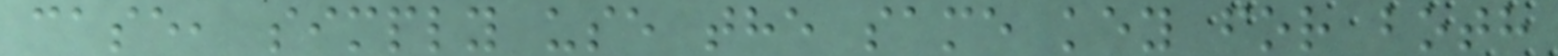case, simply use the same key for both
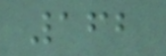162
